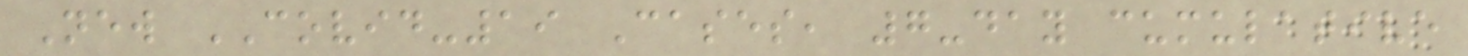New COVID-19 Cases, 7-day cumulative
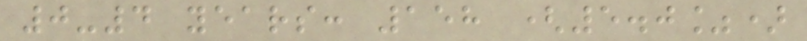0-4 years: 158 (5.0%)
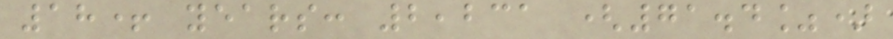18+ years: 2,231 (71.4%)
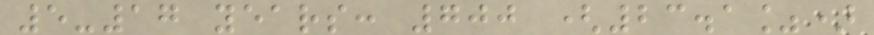5-17 years: 700 (23.1%)
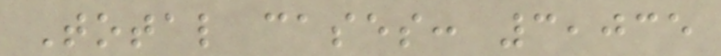Total cases: 3,035
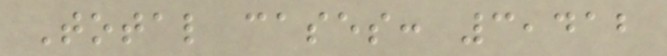Total cases: 3,412
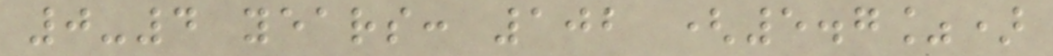0-4 years: 102 (5.7%)
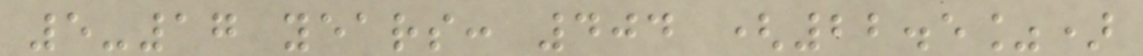5-17 years: 404 (22.5%)
